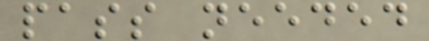pass needed
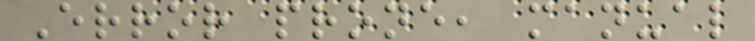Error prone, manual
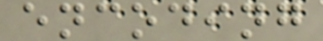encoding
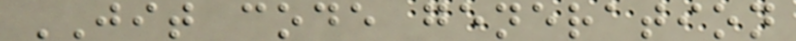JIT code generation
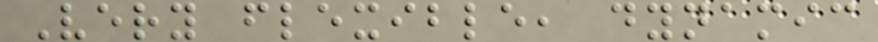Very flexible, dynamic
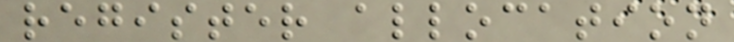register allocation
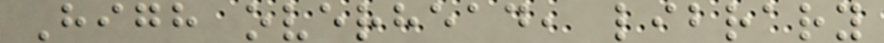High overhead, library
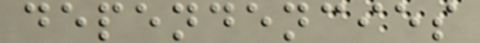dependencies
